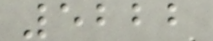5222
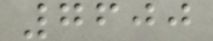7600
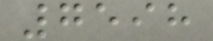7598
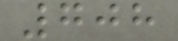708
